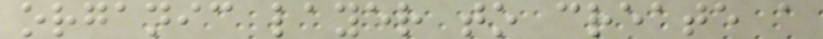organic layer to create a
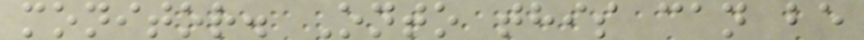monitor. Onto this can be
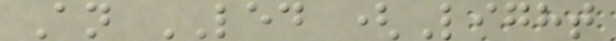An LED (Light
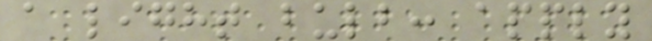a light bulb: apply
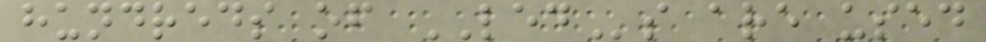hundreds of LEDs are used
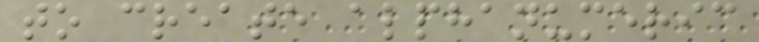to create alphanumeric
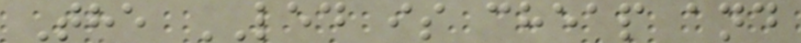The LED is cheap and
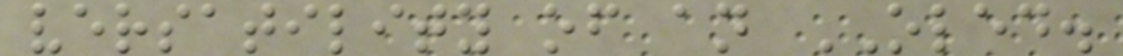versatility of an OLED.
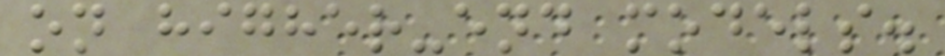on higher-end models.
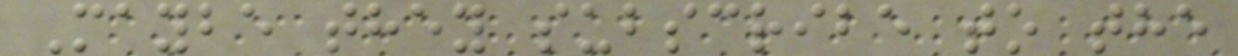Maybe they subscribe to the
